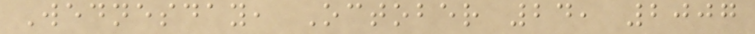Wednesday, October 24, 2007
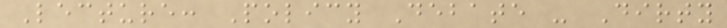Lecture: Policy Debate - Dirty
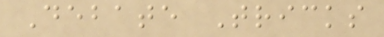Debate Tricks
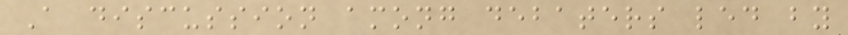A discussion among debaters led by
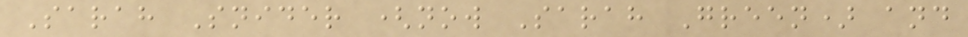Sarah Snider (now Sarah Green) and
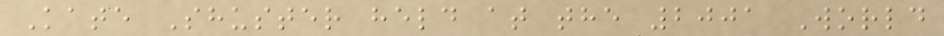Kate Shuster held at the 2001 World
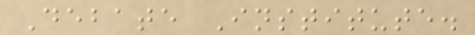Debate Institute.
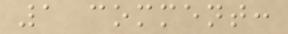1 comment:
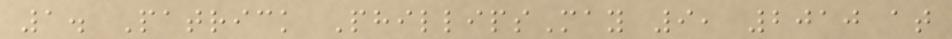1. Patrick PhillipsMay 9, 2010 at
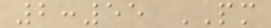2:55 PM
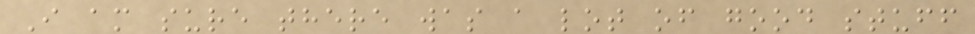I am sure there was a lot of good stuff
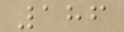186
